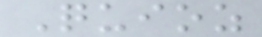Quioz
